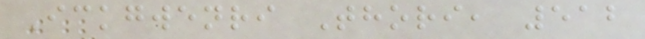Ickgwenri Thori, 512
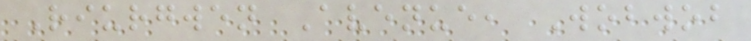Riurgwen Avenue, Wobwob
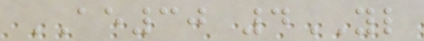AE30 4YL
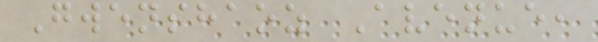Gwenshaoz Avenue,
